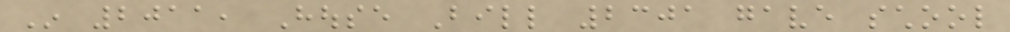In 2011, House Bill 2301 gave school
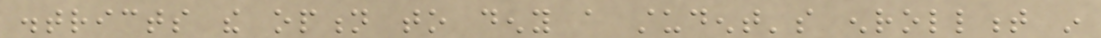districts the option to deny a student's enrollment in
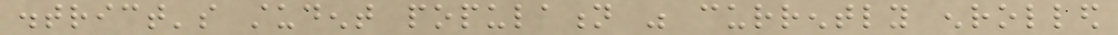district's student population was currently enrolled
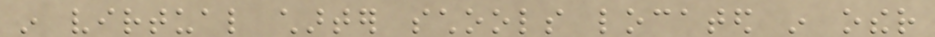in virtual charter schools located in other
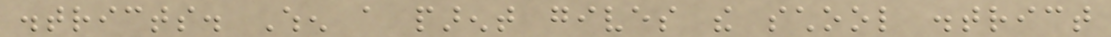districts. When a parent gives the school district
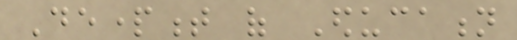Department of Education
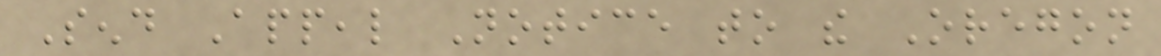Send Appeal Notice to the Oregon
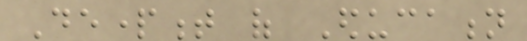Department of Education
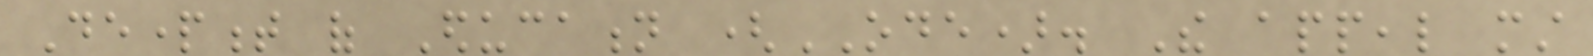Department of Education (ODE). The appeal must
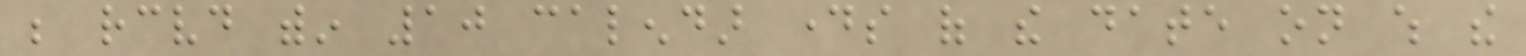be received within 10 calendar days of the date on which the
